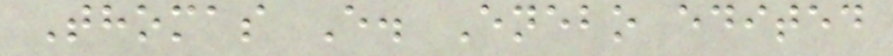Thomas E. Enebo edited
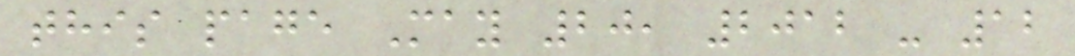this page May 20, 2012 - 12
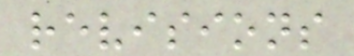revisions
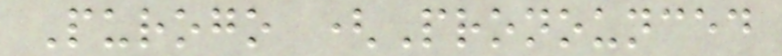Purogo (Pronounced
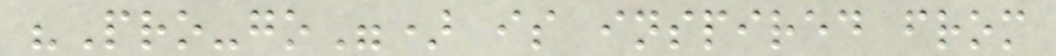"Pro-go") is inspired from
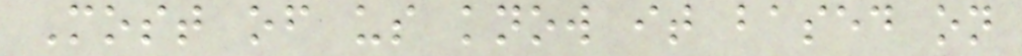Most of us know it based on
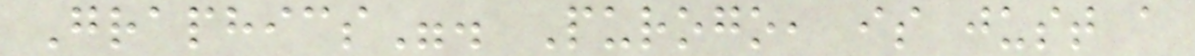Graphics". Purogo, is just a
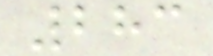283
